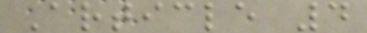Article 4
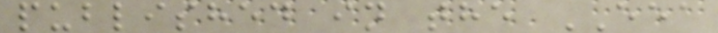published in the EEA
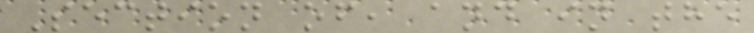Section of, and in the
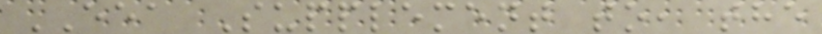EEA Supplement to, the
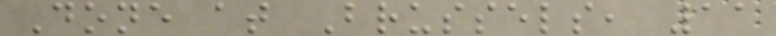Done at Brussels, 11
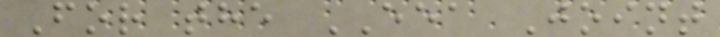For the EEA Joint
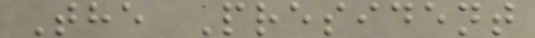The President
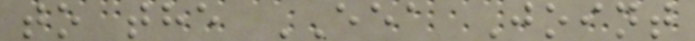to the EEA Joint
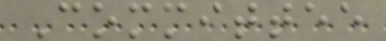Committee
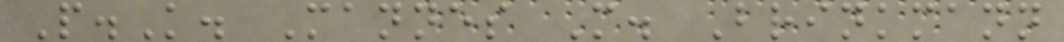P.K. Mannes M. Brinkmann
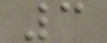3
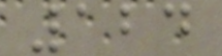124
